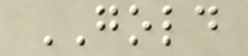GOLD
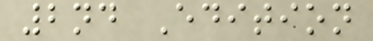2nd Edition
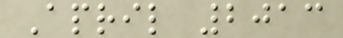April 2013
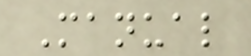Manual
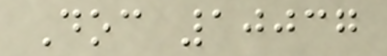Doc 10037
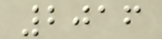2016
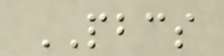PBCS
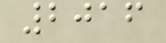2016
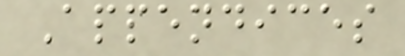Appendices
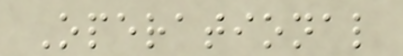Operational
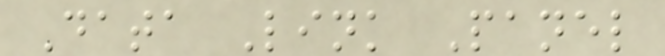Data Link Panel
